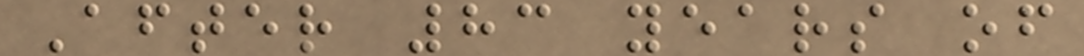After 83 years of
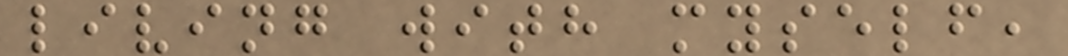living with myself,
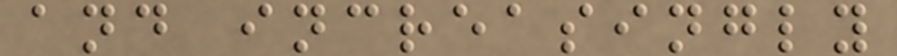and increasingly
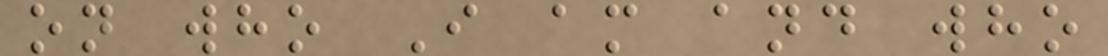on who I am and who
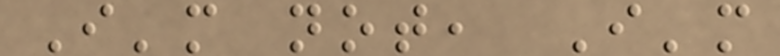I'm not, I'm
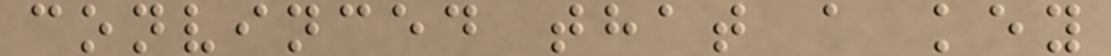convinced that a key
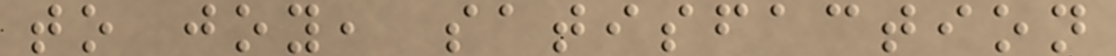to joy, satisfaction
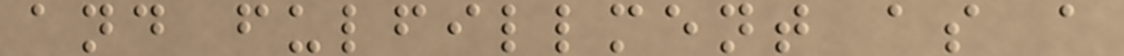and fulfillment as a
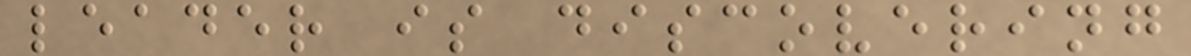leader is discovering
